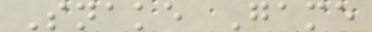Snake Game
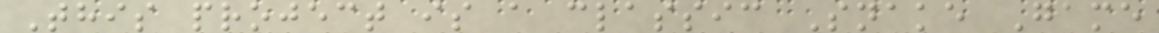This project is a classic Snake Game
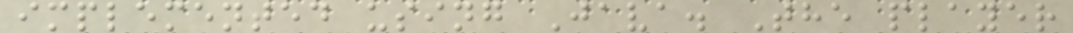implemented using Java. The player
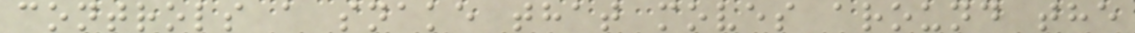controls a snake that moves around the
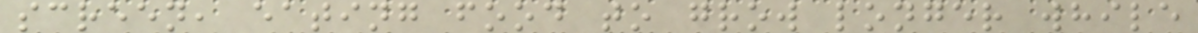screen, eating food to grow longer while
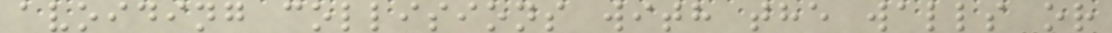avoiding collisions with the walls or
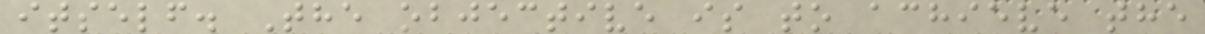itself. The objective is to achieve the
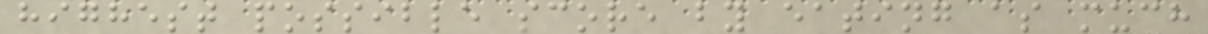highest possible score by eating as much
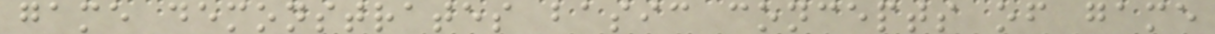game demonstrates basic concepts of game
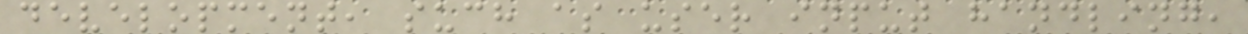development, such as user input handling,
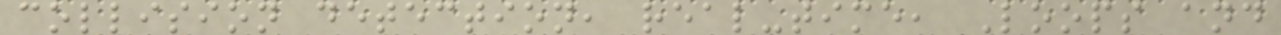collision detection, real-time, Loops and
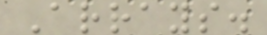Arrays.
